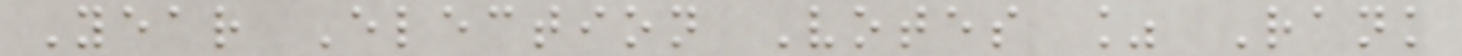Year Election Votes % Rank
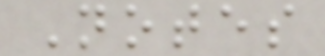Notes
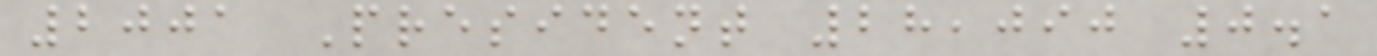2001 President 28,090 0.1
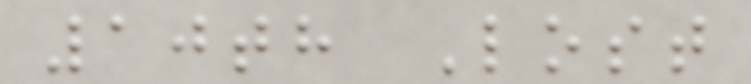10th Lost
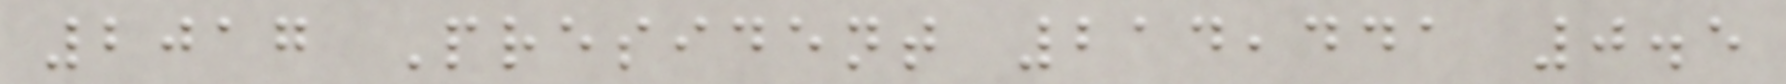2017 President 214,441 0.5
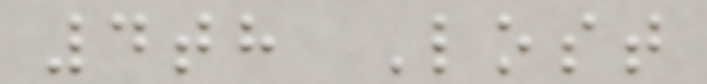4th Lost
